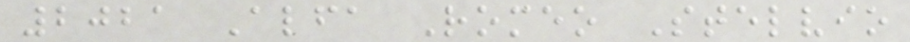2021 Alfa Romeo Stelvio
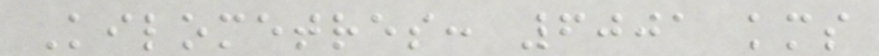Kilometres: 6001 kms
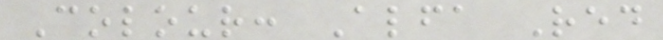Colour: Alfa Red
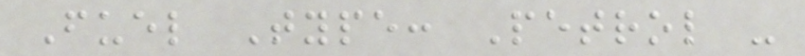Fuel Type: Petrol -
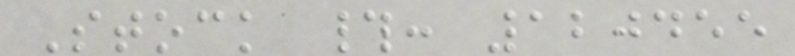Stock #: 120455
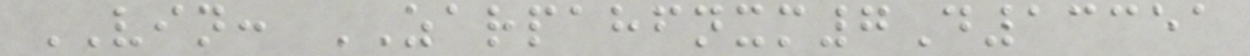VIN: ZARPAHFNXM7D13351
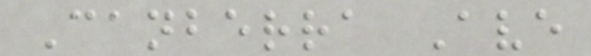Canberra Ave
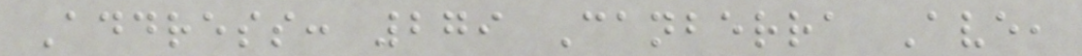Address: 279 Canberra Ave,
